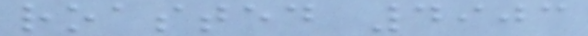roasted 4903
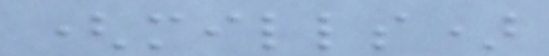(mills)
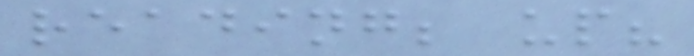reading; up?
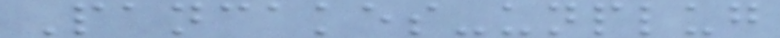Pancakes-unplug
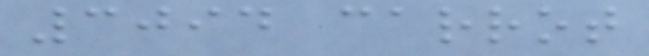3094 carrot
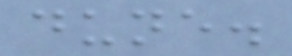dune.
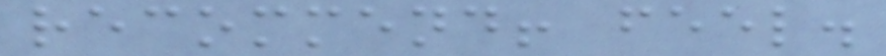recommend! feel.
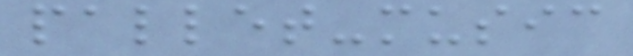pallet-music
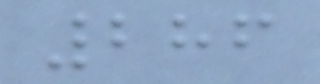286
